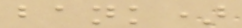bank)
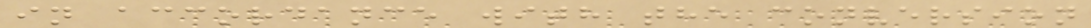in accordance with the conversion
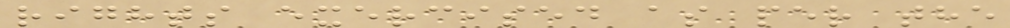rights exercised as per the
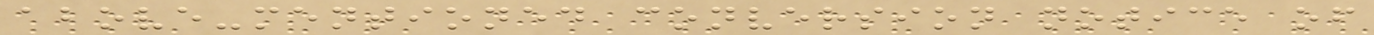above-mentioned conversion notice of
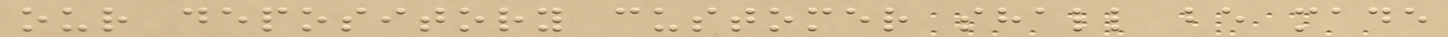our depository customer shall be made
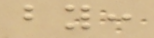by:
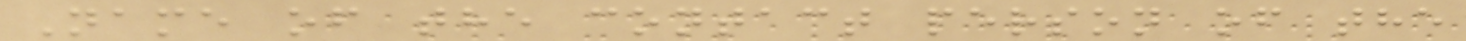Name of the contact person of the
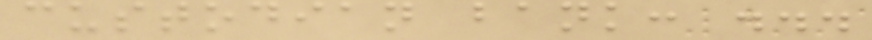custodian bank: ...
